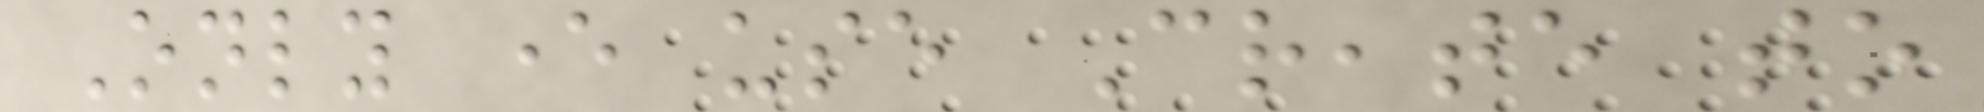Only ever use Create to
